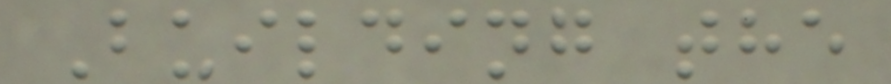Building the
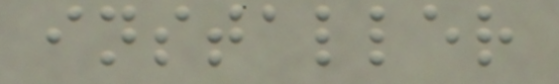installer
